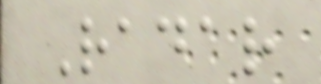Radar
